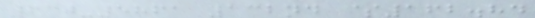630-5861 132nd $162.84
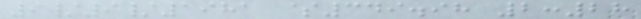9/9/1981 $349.98 2:28
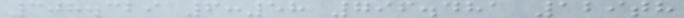308.329 6:58 796.481 129th
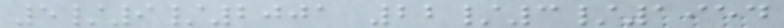5/9/2001 22/3/1954
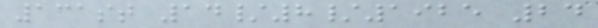131st 14/8/1925 24
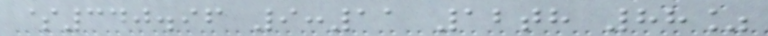$340.96 9:11 12th 88%
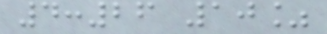4:26 10%
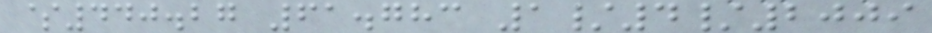$440.27 61.783 1/4/2009
